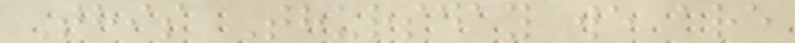This Thursday we are
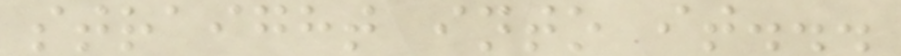straight into it...
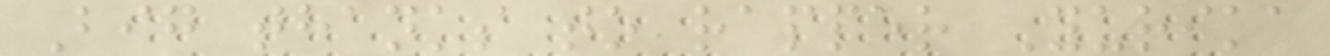Big thanks to rapper Yurika
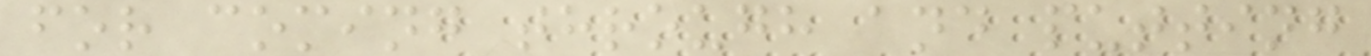for coming through and putting
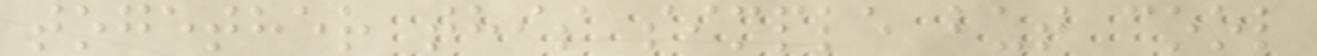together this simple but cool
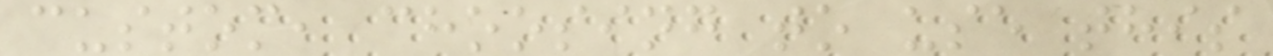custom, choosing to use this
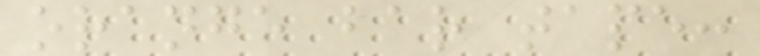orange bar tape:
